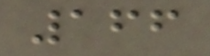166
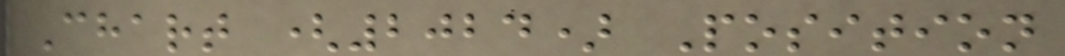Chart (2024) Position
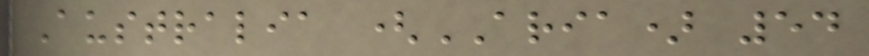Australia (ARIA) 54
